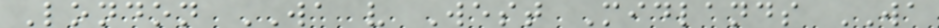London WA v West Midlands WA
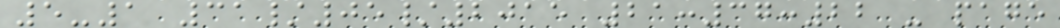5-1 31/05/2015 21:37:22 - page
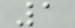1
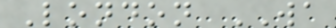London WA
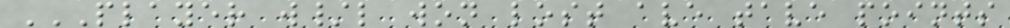PLAYER W/L WON LOST AVE TAVE POINTS
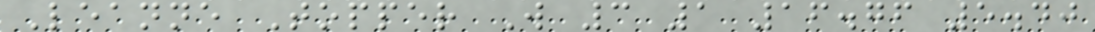Leanne Topper W 3 1 16.76 5.40
